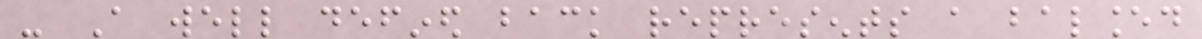- A well defined back represents a balanced
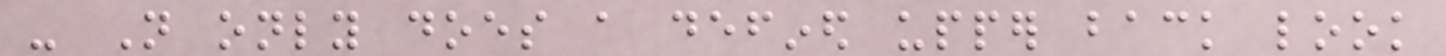- Not only does a defined upper back look
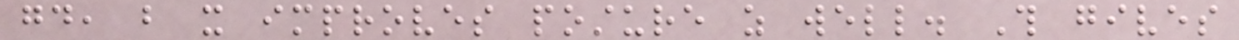good, but it improves posture as well. This gives
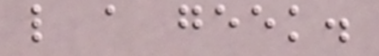like a geek.
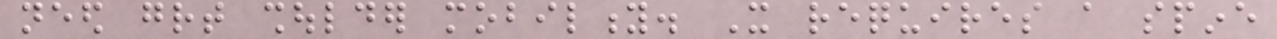need great shoulder mobility. It requires a spine
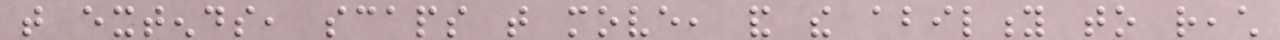that extends, scaps that move, and the ability to reach
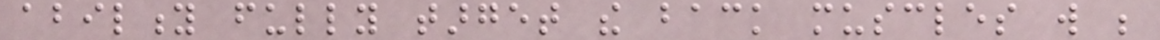ability fully target the back muscles will be
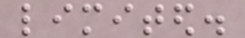limited.
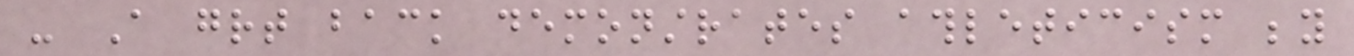- A great back demonstrates athleticism beyond
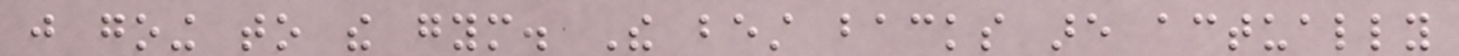just going to the gym. The best backs are actually
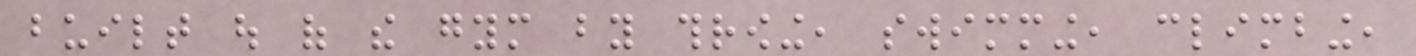built out of the gym by throwing, swimming, climbing,
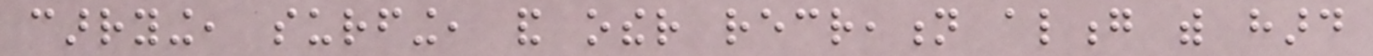carrying, surfing, and other recreation along with hard
